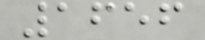1656
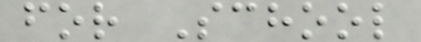for School
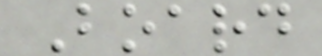Board
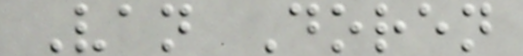Van Doren
